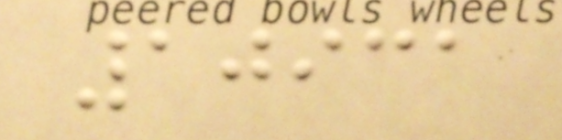10931
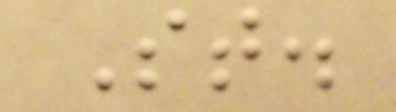St.
